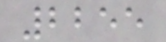2255
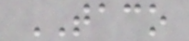TACO
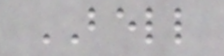BELL
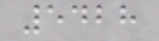5428
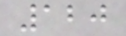120
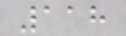118
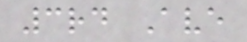3rd Ave
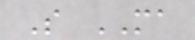S MA
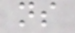ns
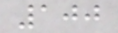100
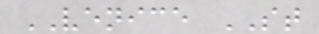VENICE ST
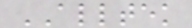ALLTEK
